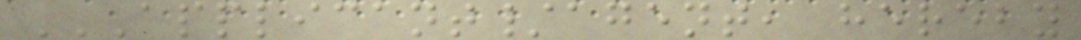APPLICANT/AGENT, HEREBY
